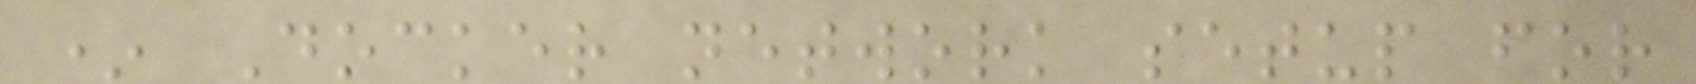* Docker network setup for
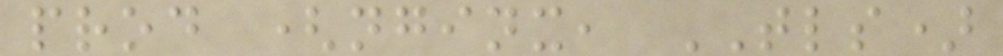prod (nginx, TLS)
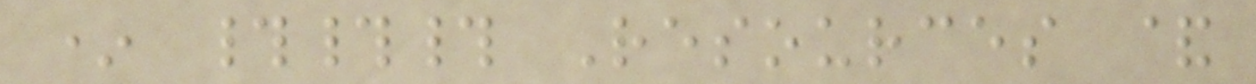* ### Resources &
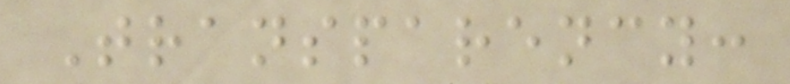Transparency:
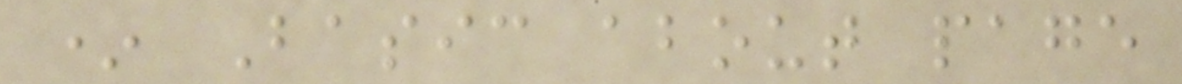* Basic about page
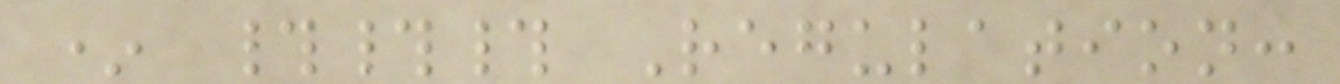* ### Regulation:
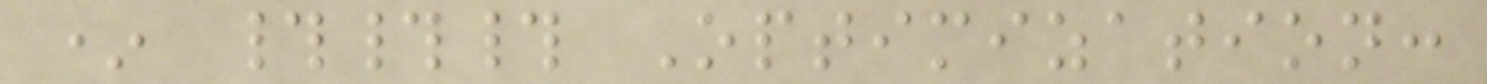* ### Optimization:
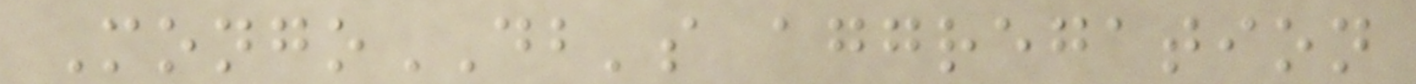MongoDB's aggregation
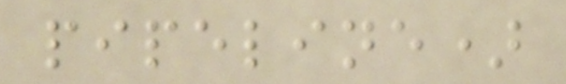pipeline)
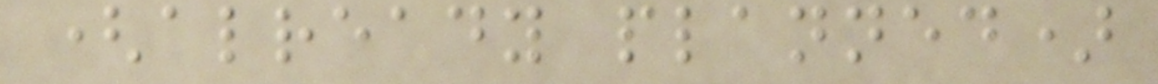(already planned)
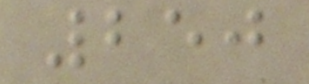250
